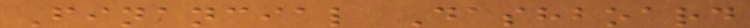Financial Dashboard
